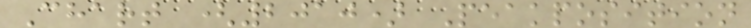Chart (2010) Peakposition
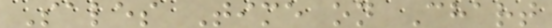Sales Time on Chart
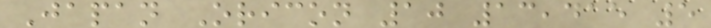Japan Oricon 10 13,415 5
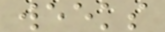weeks
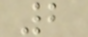2
